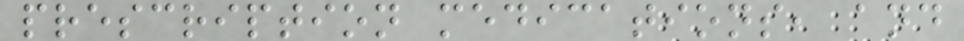prescription medications, and
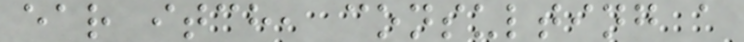ear itch, consulting a
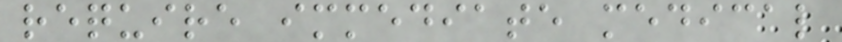require immediate medical
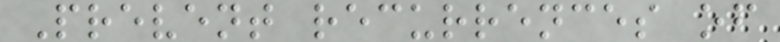Prevent recurrences of
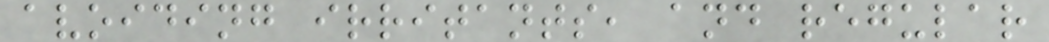avoiding irritants, and regular
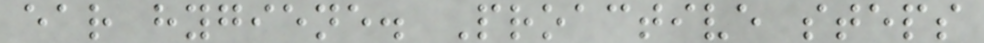ear hygiene. Proactive steps
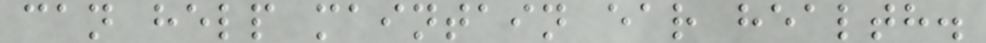can help maintain ear health.
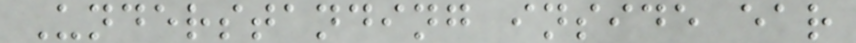Understanding inside ear
